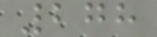278
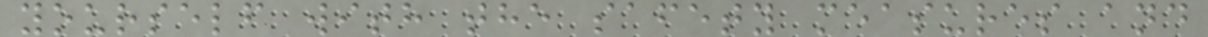yourself with the safety measures and
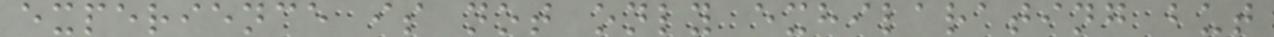experience is not only exhilarating but
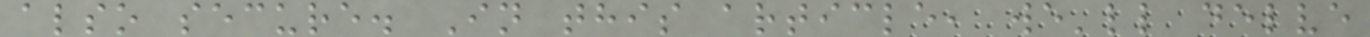also secure. In this article, we'll delve
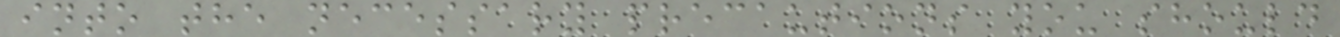into the necessary precautions you should
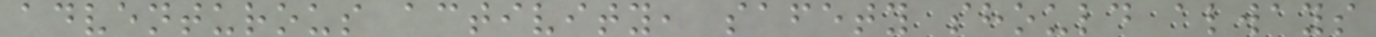adventurous activity, safety should always
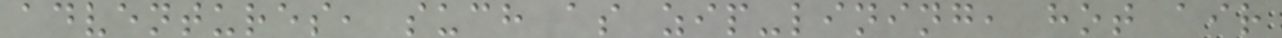adventures, such as zip-lining, hot air
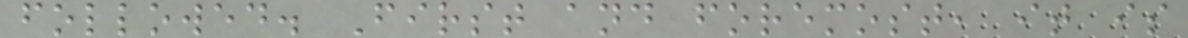followed. First and foremost, it is
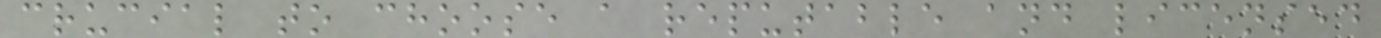crucial to choose a reputable and licensed
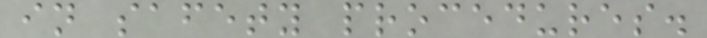in safety procedures.
